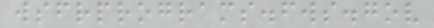wsfrprograms.fws.gov
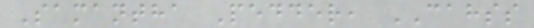Samantha Pedder, CAHSS
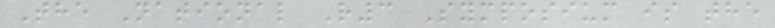The National R3 Symposium is the
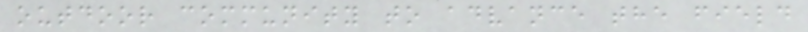outdoor community to advance the field
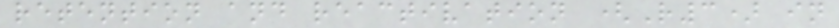retention and reactivation (R3) in
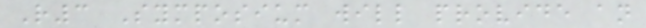R3 Symposium will provide an
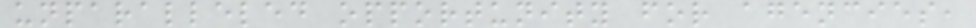unparalleled opportunity for agencies,
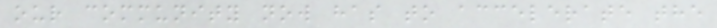our community now has to accelerate the
